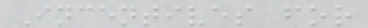Incentives for
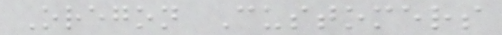Oregon Customers
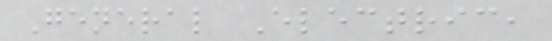General Electric,
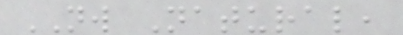NW Natural,
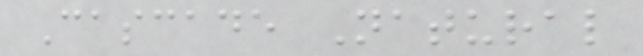Cascade Natural
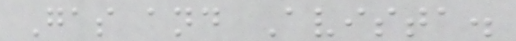Gas and Avista.
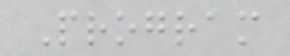Program
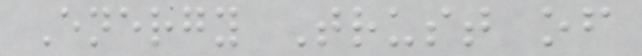Energy Trust of
